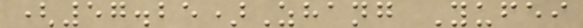(57.25)Zhang Yufei
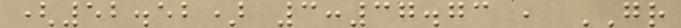(52.52) 3:37.73 , GR
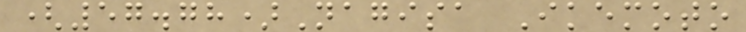(57.78)Nagisa Ikemoto
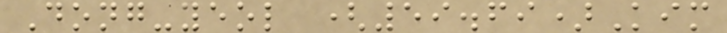Dong-yeol (59.69)Kim
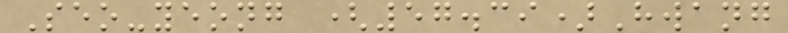Seo-yeong (57.39)Hwang
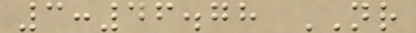3:46.78 NR
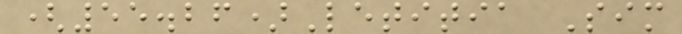(55.26)Letitia Sim
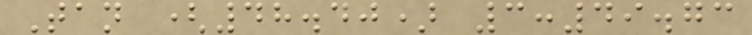Tan (48.40) 3:49.73
